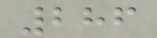286
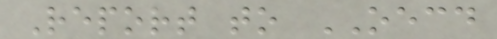Report to OECD
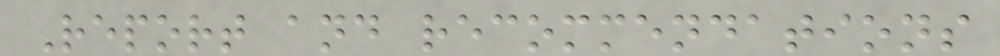Report and recommendations
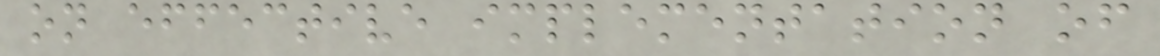on effective implementation of
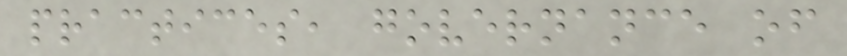practices, governance of
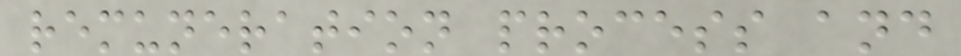remuneration process and
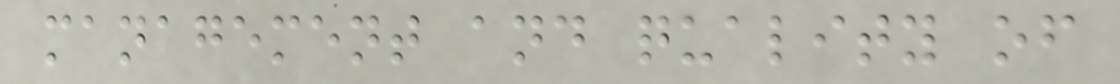management and quality of
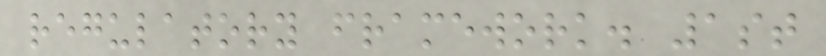regulatory framework. 1st
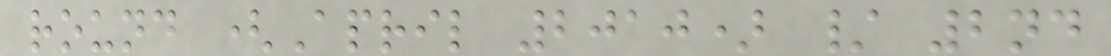round (April 2010) / 2nd
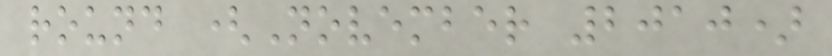round (November 2010)
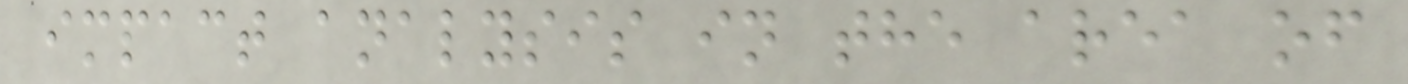impact analysis in the area of
